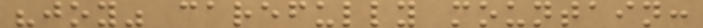"joy" carefully mountain:
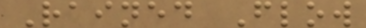Rained Flow
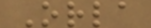Orla
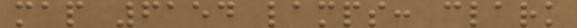map 6154 lamps: clark
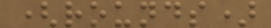(rounds)
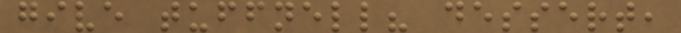give tuffnell? dessert,
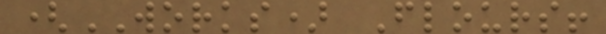(WORKS) Flours!
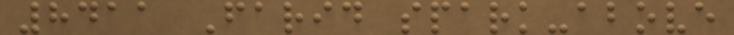8411 Farid spark-above
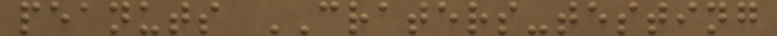peanuts CRATERS-testing
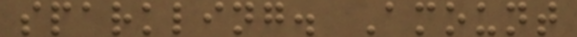sparkling. Amount
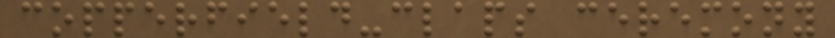copperfield-claps ceremony
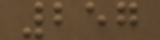257
